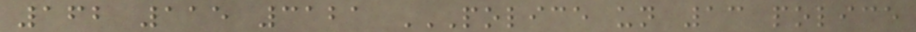162 115 3121 POLICE UN 13 POLICE
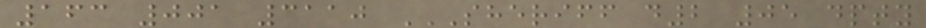163 001 3110 SHERIFF D2 05 DPTY
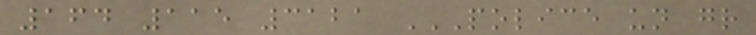164 115 3121 POLICE UN GR
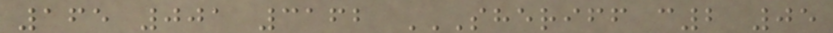165 001 3162 SHERIFF C2 05
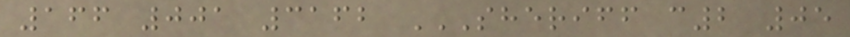166 001 3162 SHERIFF C2 05
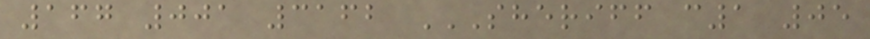167 001 3162 SHERIFF C1 05
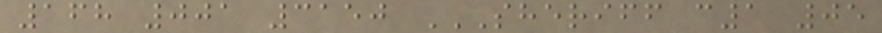168 001 3150 SHERIFF C1 05
